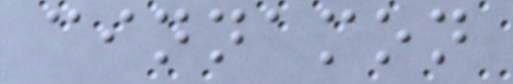cinnamon
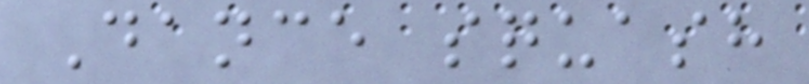Dance squash
